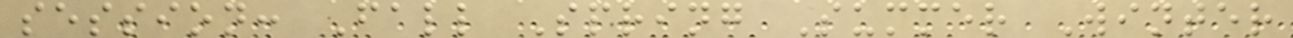session: Fall Spring Summer Winter
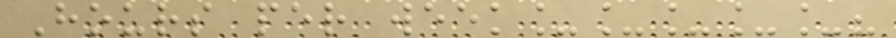Hours per week_____?
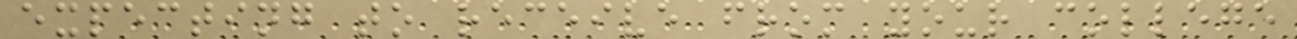expecting to receive from your college
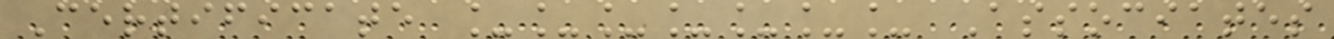Certificate _______ Associates
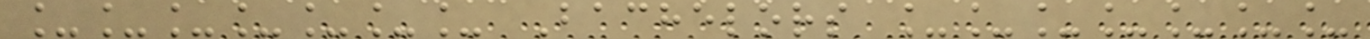_______ Bachelors _______
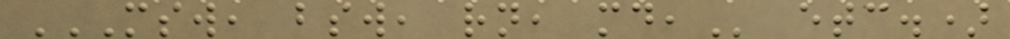MSW, BSW, RN, MD, etc.)
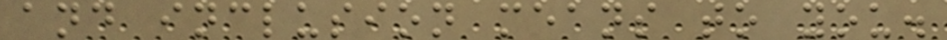and inclusion means to you.
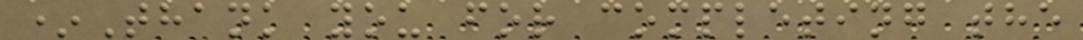*Thank you for completing the
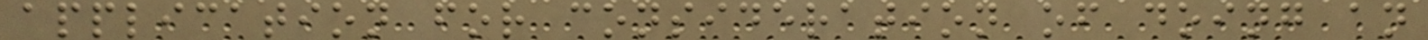application for consideration of doing an
